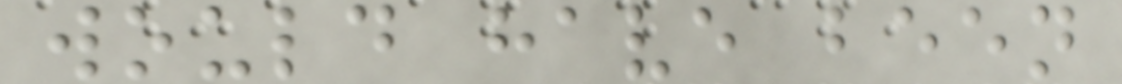would have been
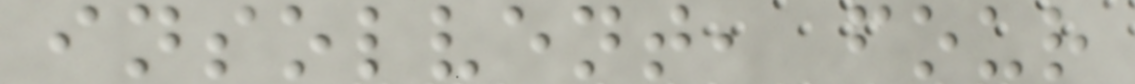insolvent, four
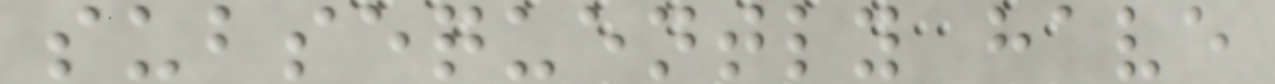subsequently have
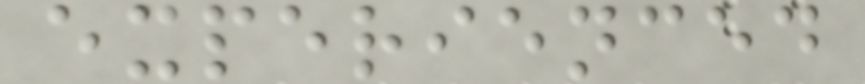experienced
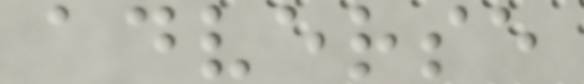adverse
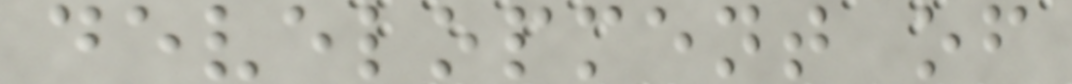development of
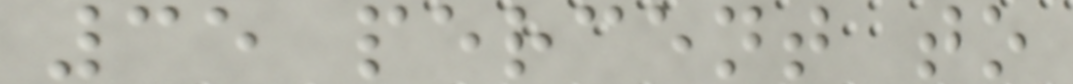35 percent to
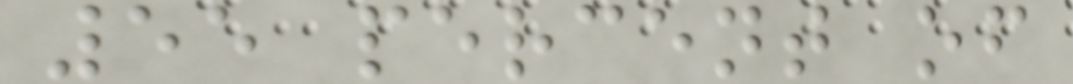55 percent of
